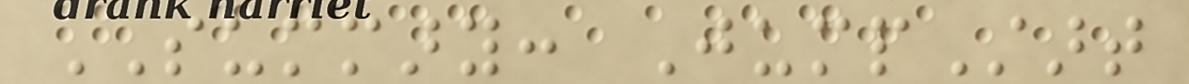SUMMARY: JumpStart
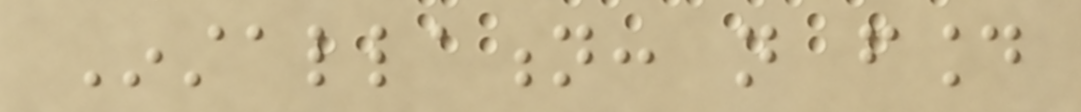Installation: not found
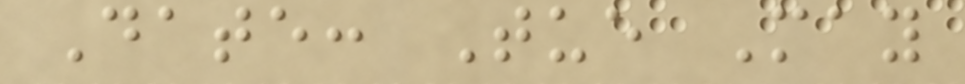Date: Tue May
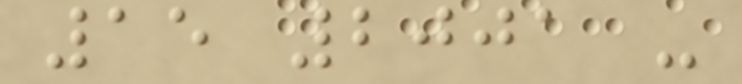15 2001 -
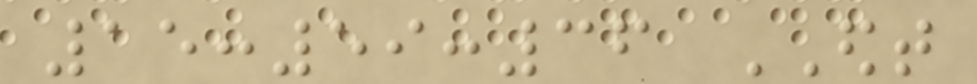15:59:36 EDT
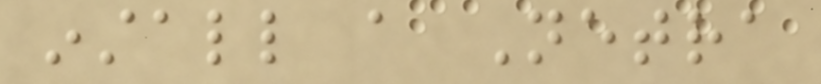install a Netra
